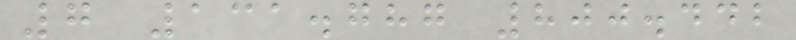7 131.787 800.442
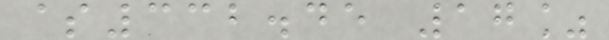$332.45 17%
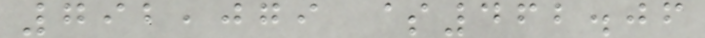792,079 $462.06
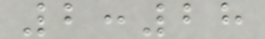2:28
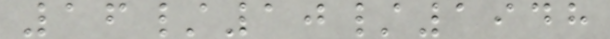16/10/1948
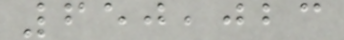650,023
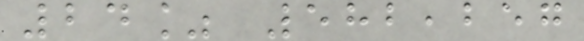24% 582,257
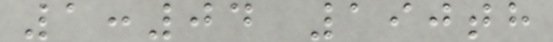1:04 190th
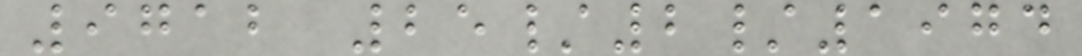9712 25/2/1974
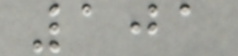101
